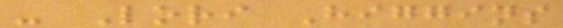- Lori Higgins
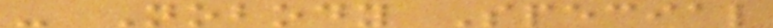- Nobody Special
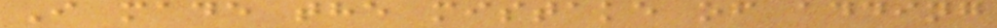I made the mistake of adding
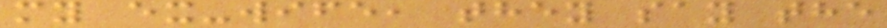my ex-wife, they say the
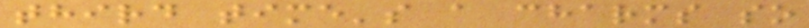third time's a charms so
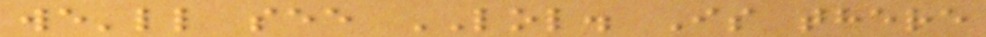we'll see LOL. Is there
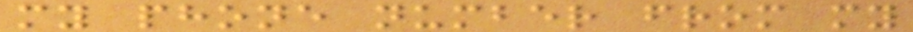my phone number from my
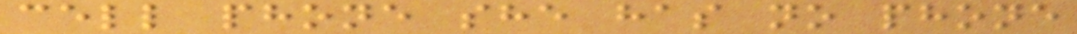cell phone she has no phone
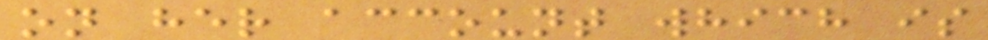on her account which is
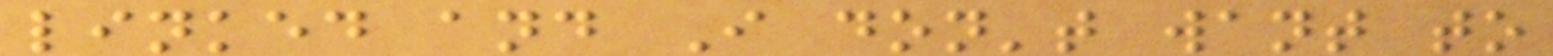linked and I don't want to
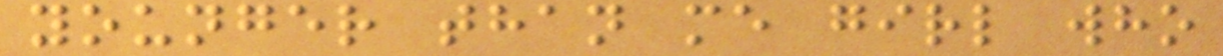younger than me girl who
